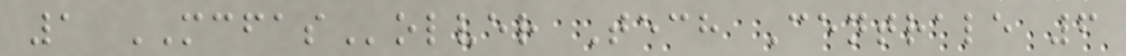1 MCFASolver Tech Centrale 6
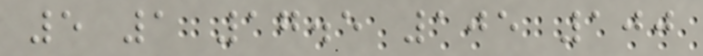5 1 17.5 105 100
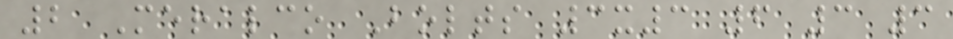2 Meralco Bolts 3x3 6 3 3
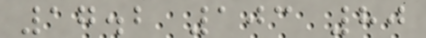17.2 103 80
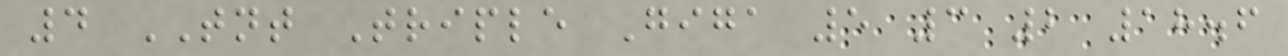4 TNT Triple Giga 5 3 2 18.6
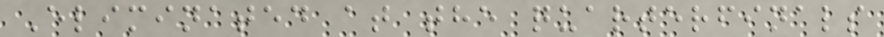Eliminated at the quarterfinals
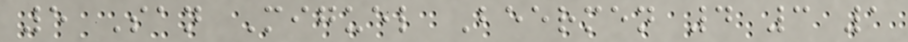5 San Miguel Beermen 4 3 1
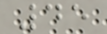45
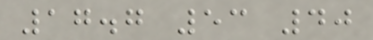17.7 53 40
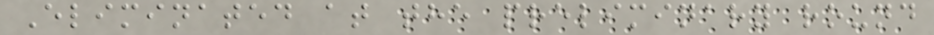Eliminated at the preliminary round
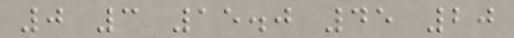0 3 15.0 45 20
